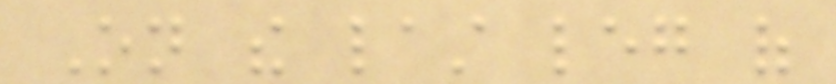On the last leg of
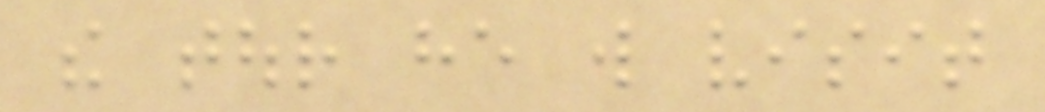the tour he will visit
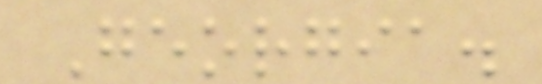Georgia.
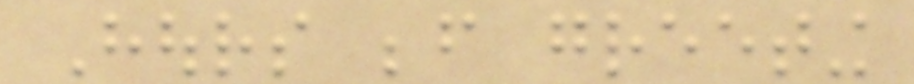Hours before greeting
